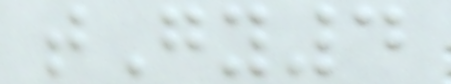tGy4
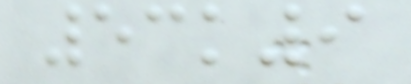53k9
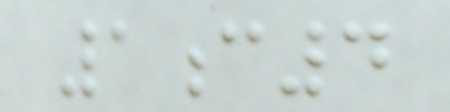1c4
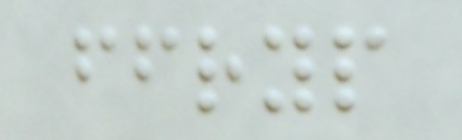ffryp
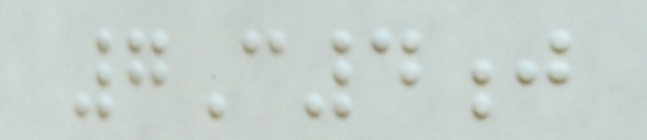7C4j
